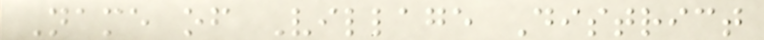Name of Village District
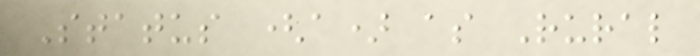Status (a) as Rural
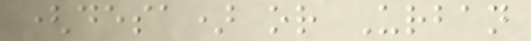(desa) or Urban
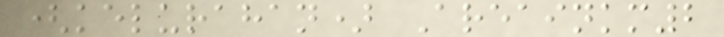(kelurahan) Areainkm2
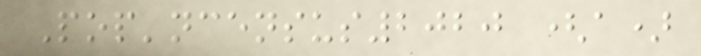Pop'ncensus2020 (a)
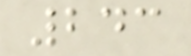243
